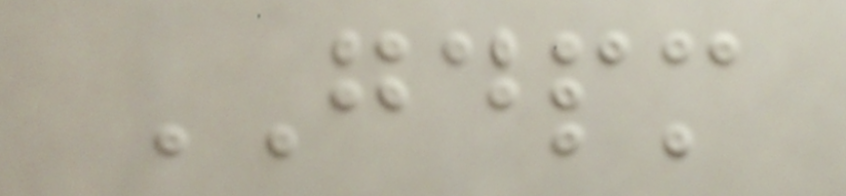GDPM
